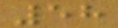58
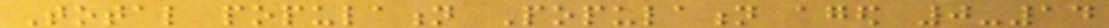Total population Population aged 0-14
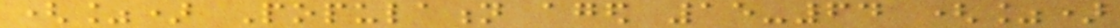(%) Population aged 15-64 (%)
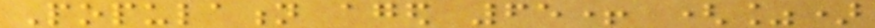Population aged 65+ (%)
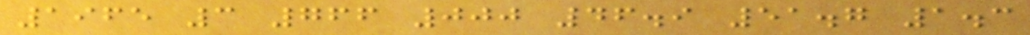1965 3 766 000 46.9 51.7 1.3
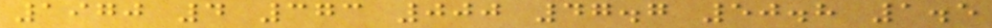1970 4 373 000 47.7 50.8 1.5
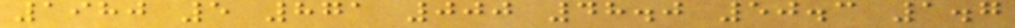1980 5 871 000 48.0 50.3 1.7
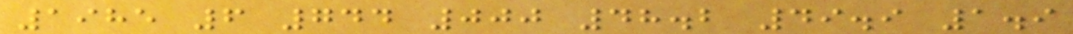1985 6 744 000 48.2 49.9 1.9
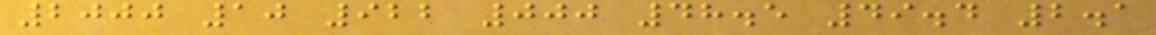2000 10 922 000 48.5 49.4 2.1
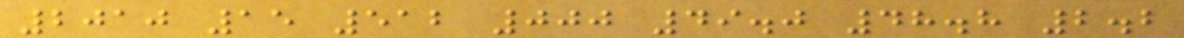2010 15 512 000 49.0 48.8 2.2
